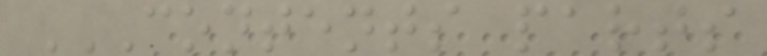CONTENTS PARTS
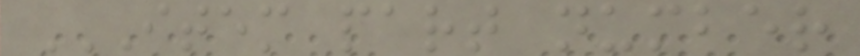ITEM PART NUMBER
